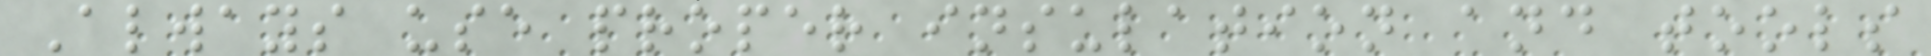Always use proper insulation and tools
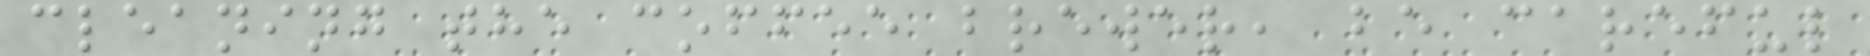cleaning the coffee brewer, be careful
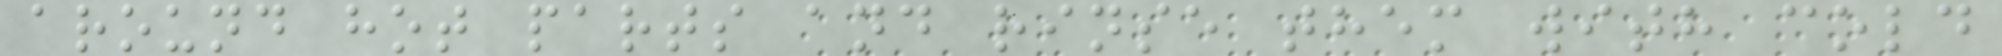around hot parts and rinse them with cold
